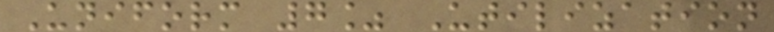Uniform 7% Utilization
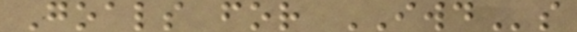Goals for IWDs
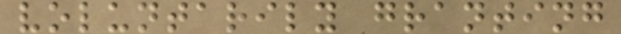voluntarily granting
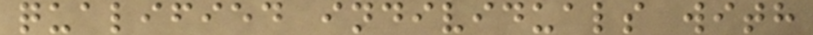qualified individuals with
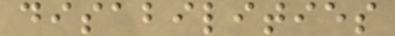disabilities
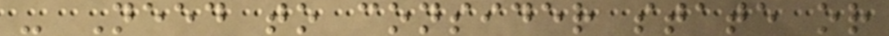- Need to consider state or
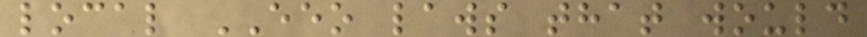local EEO laws that would
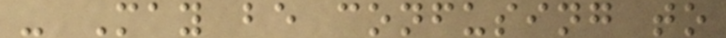- May be confusing to
